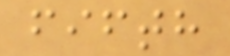fifth
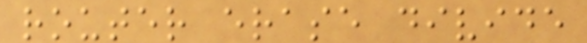router erase divide
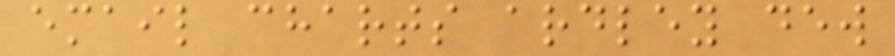email charts ardley dew
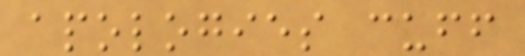apologies cuff
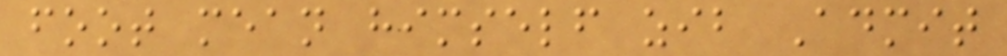foot mean himself zib Admit
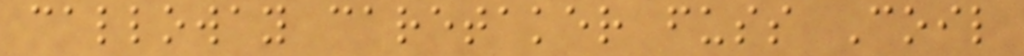calloway caretaker fuss Coil
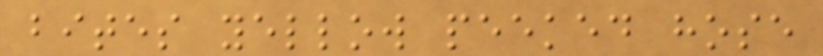bites yellow peeked hose
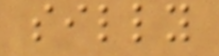silly
